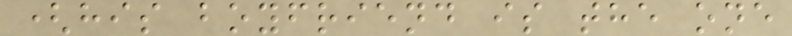(his boyfriend is the one
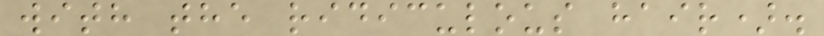with the ridiculous hair).
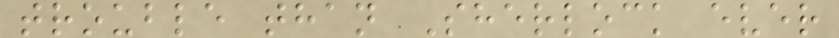trouble than Sherlock ever
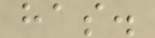has.
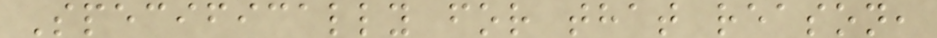Specifically for that reason,
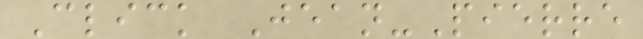Click Jean-Pierre
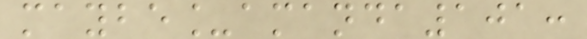maybe_amanda101:
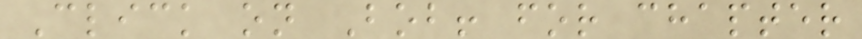Click on Bob! for chapter
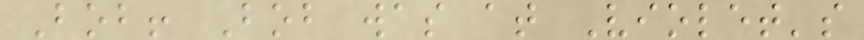Bob! Bob was at Violet's
